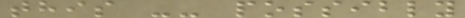this -- possibly
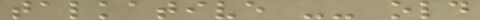talkative -- old
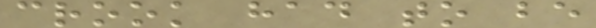crook had to be
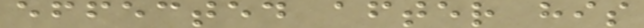effected after his
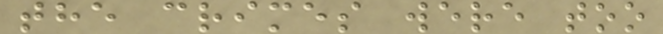the crimes were too
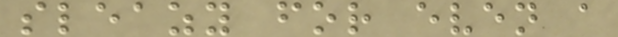sleazy for even a
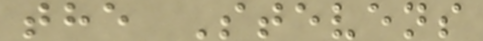the Stevens
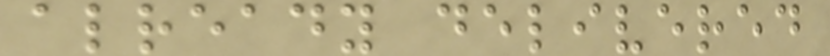already delivered
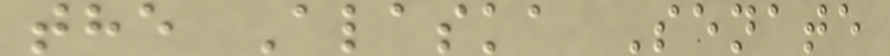the Alaska Senate
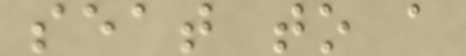seat to a
